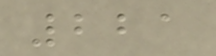221
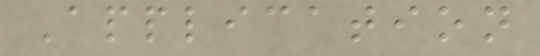Application
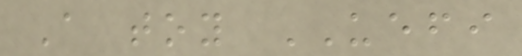A toy UEFI
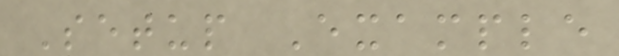Setup Example
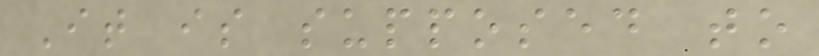It is supposed to
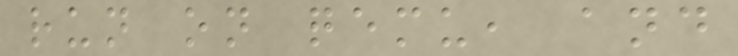run on qemu, and
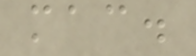mac.
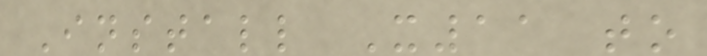Install X11 to
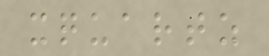xquartz
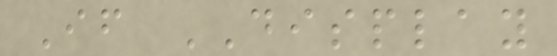If DISPLAY
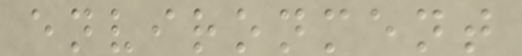environment
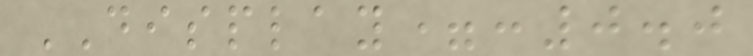DISPLAY=:0.0
